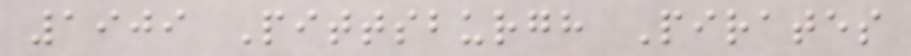1909 Pittsburgh Pirates
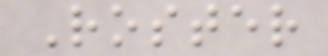Roster
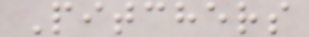Pitchers
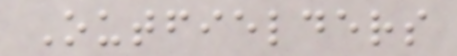Outfielders
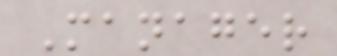Manager
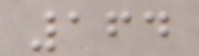164
